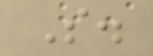S.
